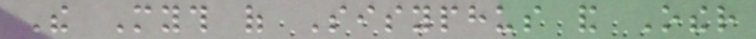The Myth of Sisyphus and Other
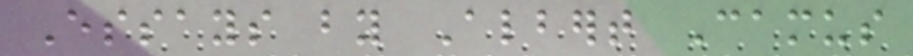Essays by Albert Camus
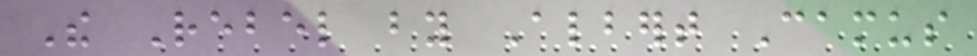The Rebel by Albert Camus
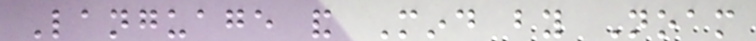Language and Mind by Noam
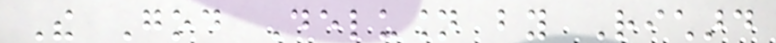The God Delusion by Richard
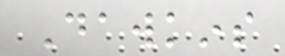Dawkins
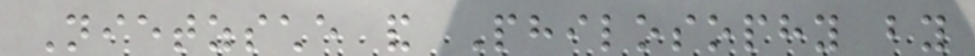Nietzsche and Philosophy by
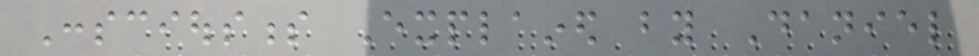Consciousness Explained by Daniel
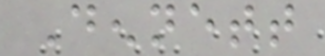Dennett
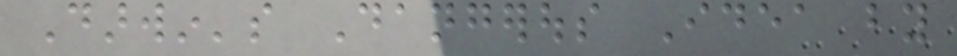Darwin's Dangerous Idea by
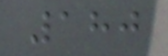180
